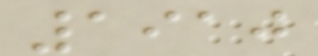1910
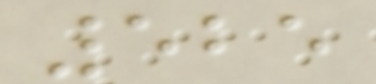525
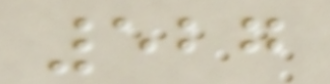527
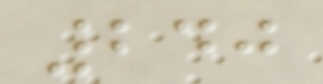240
